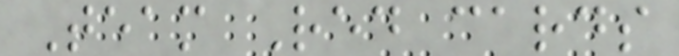Team Red cards
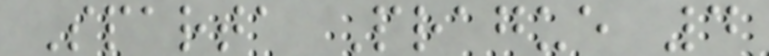Sparta Prague 4
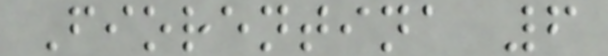Fiorentina 6
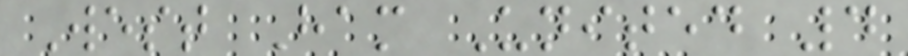West Ham United 4
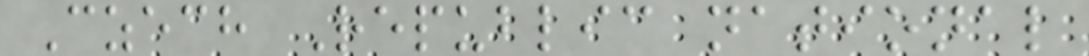Czech Republic national
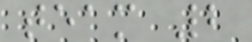team 2
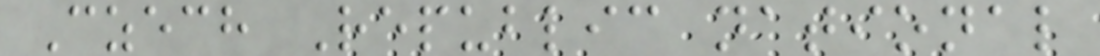Czech Republic national
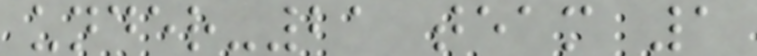under-21 team 1
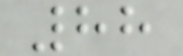88
